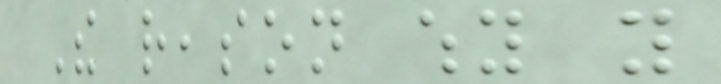The reason why you
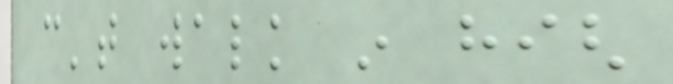can't walk in high
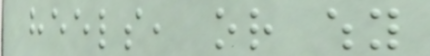heels, or why
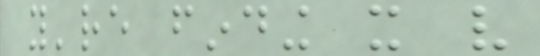you're finding it very
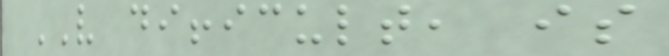VERY difficult, is
